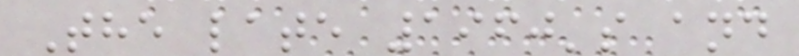The late 1960's and
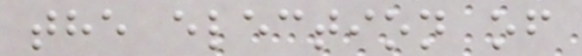the election of
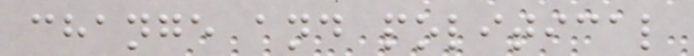change and political
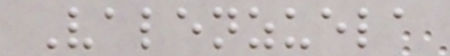Valenzuela
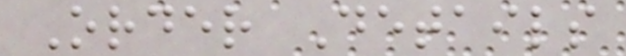Order Details
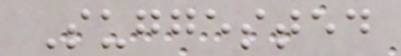Suggested
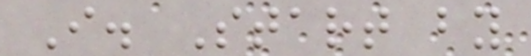I. Start by
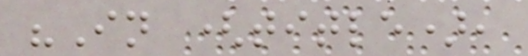"In (title),
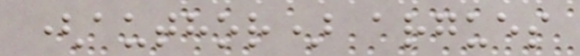(author) argues
